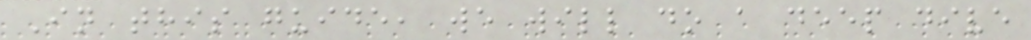In this guide, we will do a deep dive
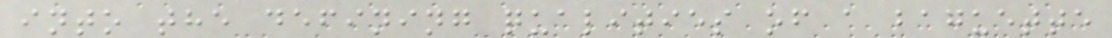into the defining qualities of a baguette
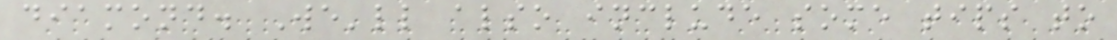diamond. We'll also include some tips to
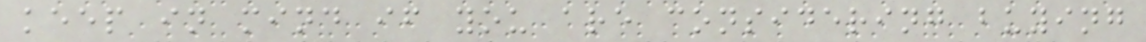keep in mind if you are considering buying
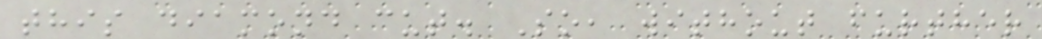this diamond cut. So, without further
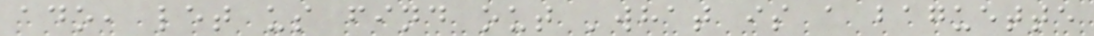ado, let us find out 'what is a baguette
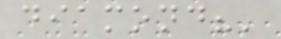diamond?'
